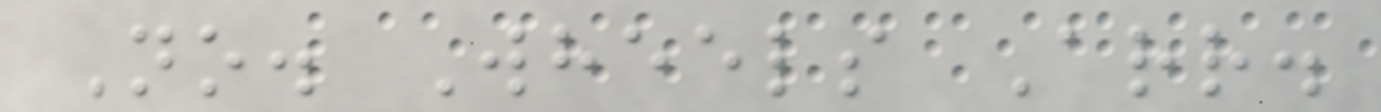No. Wheels Arr.
